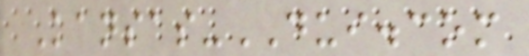Kansas-DUI.com
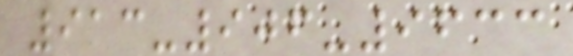913-906-9633
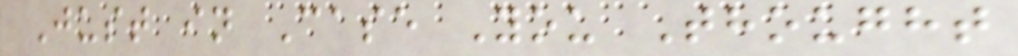Just in Case You Thought
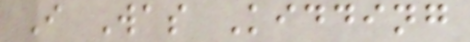I Was Kidding
